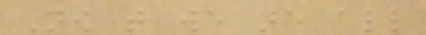Now that we are all
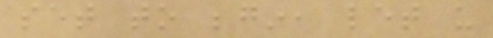set to begin, let us
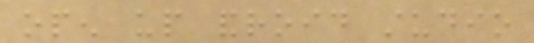open up android studio
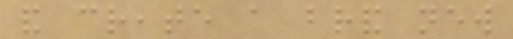and create a brand new
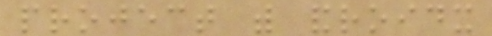project with androidx
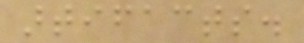artifacts.
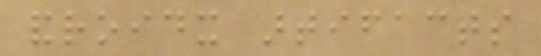androidx artifacts
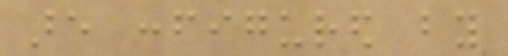are configured by
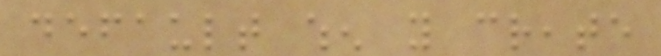default when you create
